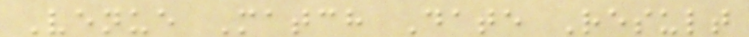Venue Match Date Result
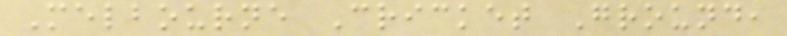Melbourne Cricket Ground,
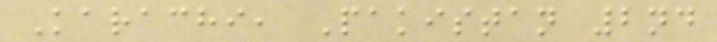Karachi, Pakistan 2nd
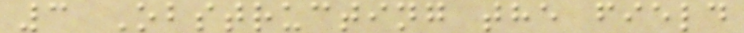3 Obstructing the field
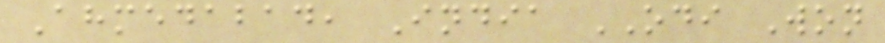Ahmedabad, India ODI Won
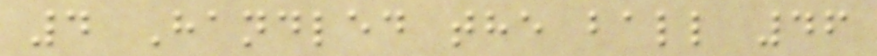4 Handled the ball 46
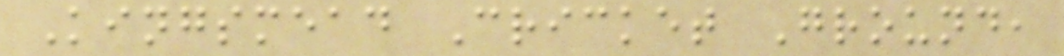Kingsmead Cricket Ground,
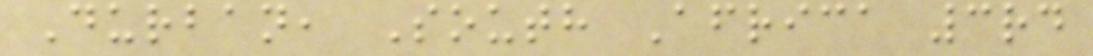Durban, South Africa 3rd
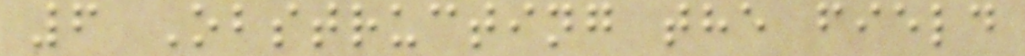6 Obstructing the field
